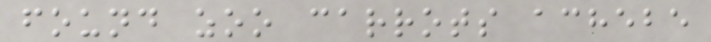found zoo carrots achebe
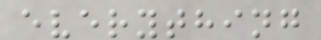everything
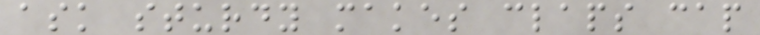ask sturdy makes claps cap
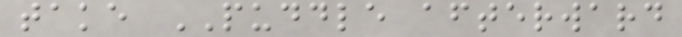take PUDDLE afterward
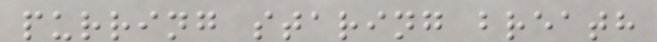purring staring breath
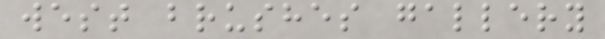west brushes gallery
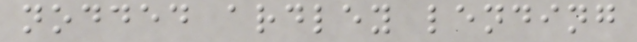nodded ardley lending
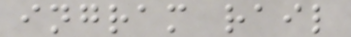ingram rail
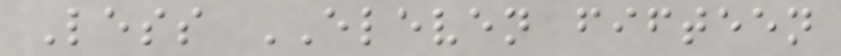Less ELEVEN fifteen
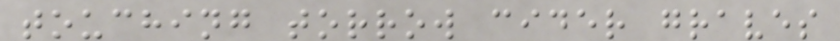touching torrow cider graves
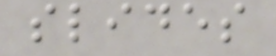slides
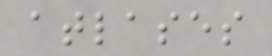atlases
